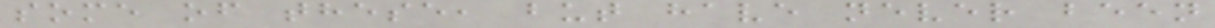some of these, but have never been
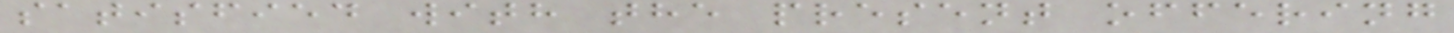satisfied with the present offering
